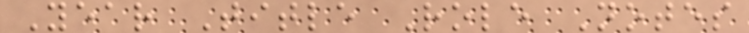Year Title Role Notes
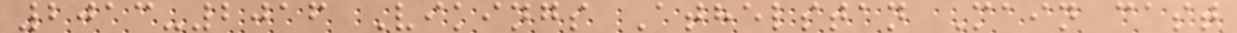2013-2016 Vikings Athelstan Main cast
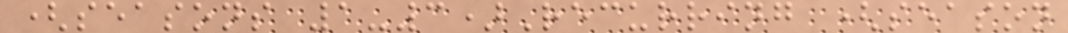(seasons 1-3)Recurring (season
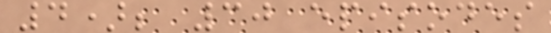4); 30 episodes
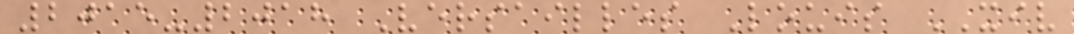2015-2018 Versailles Louis XIV
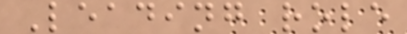Leading role
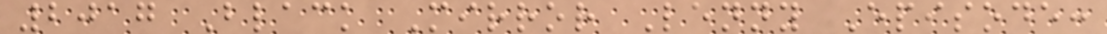2017 Black Mirror Lenny Episode:
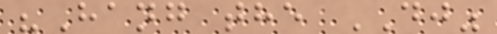"Hang the DJ"
